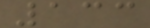133
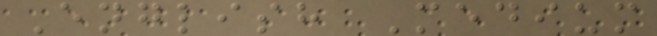English Medium
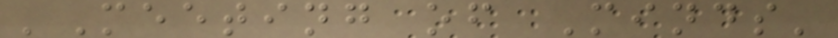'Meeting of Minds'
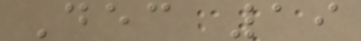Dec 19
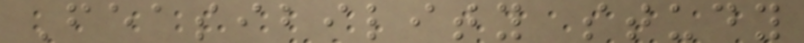Feasibility study
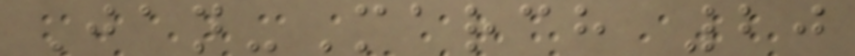Jan-March 20
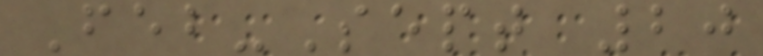Feb-Sept 20
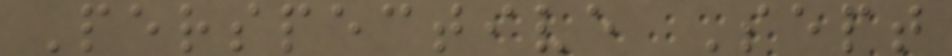Perspective Sept
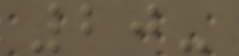20-
